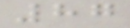87
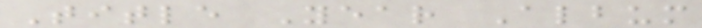Title Year Album
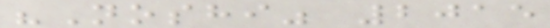"Noshi" 2015
